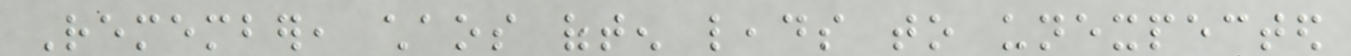Remember, chaos often leads to unexpected
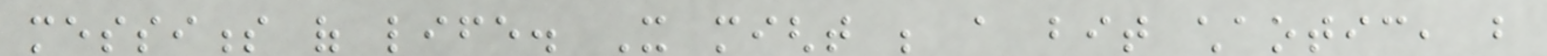messiness of life. It might be a bit chaotic, but
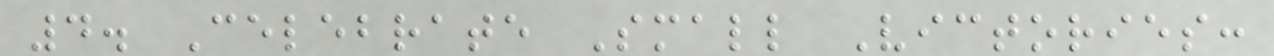4. Celebrate Small Victories:
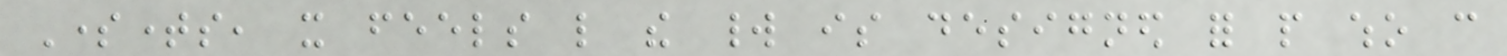Sometimes, it feels like the world is designed for people who can
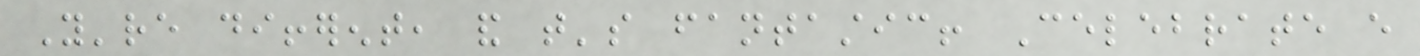You're different, and that's fantastic! Celebrate every
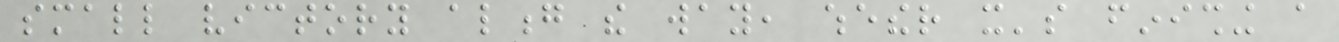small victory along the way, whether it's finishing a
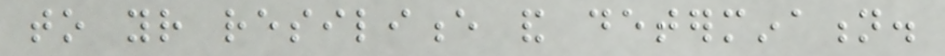to your resilience and determination.
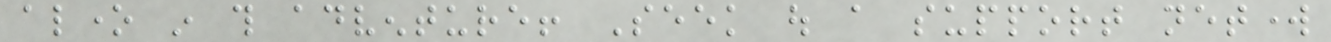alone in this adventure! Seek out a support network
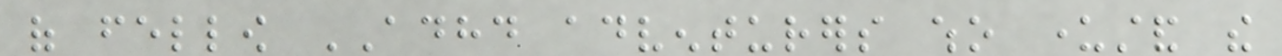of fellow ADHD adventurers who understand the
